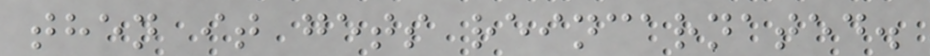then it gets reincarnated.
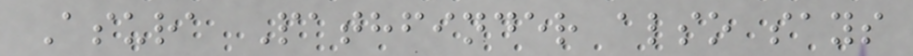Asura Pathfinder also says
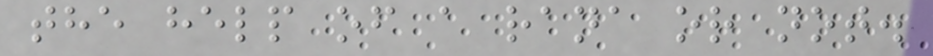the help of a rana or not.
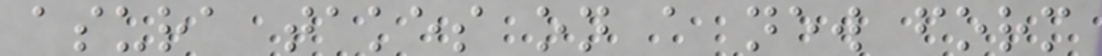asura takes on a new form
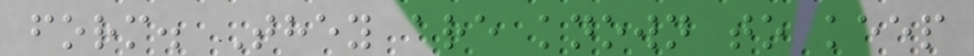form. They are known to keep
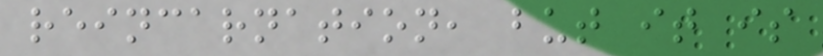reincarnation, but it is
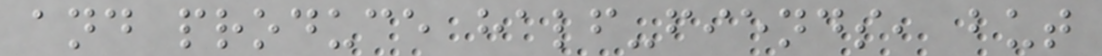and produce half-fiends, but
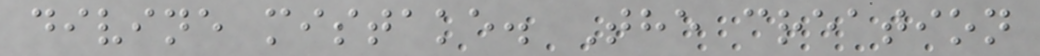divine mistake. The creation
